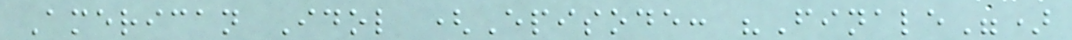American Idol (Episode: "Finale")
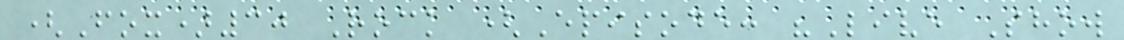(Fox)30 Rock (Episode: "Live Show
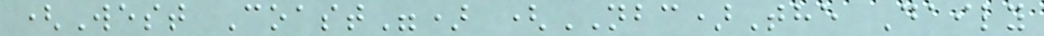(West Coast") (NBC)The Daily
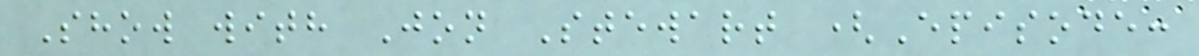Show with Jon Stewart (Episode:
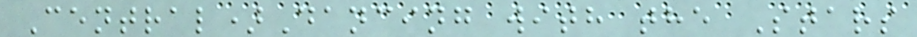Central)Dancing with the Stars
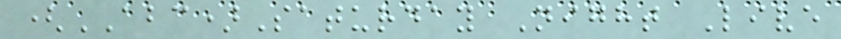(ABC)Saturday Night Live
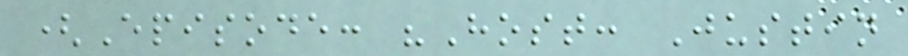(Episode: "Host: Justin
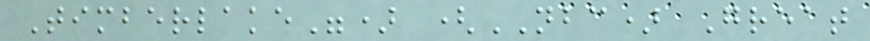Timberlake") (NBC) Great
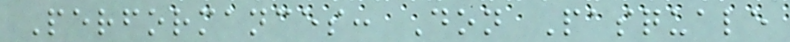Performances: Don Pasquale
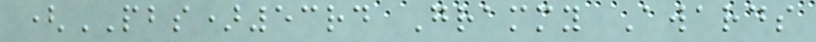(PBS)53rd Grammy Awards
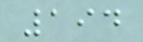194
